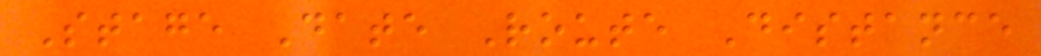Stage Date Route Distance
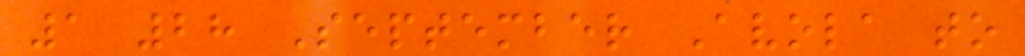1 28 September Avola to
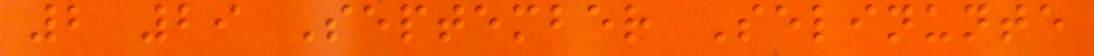2 29 September Selinunte
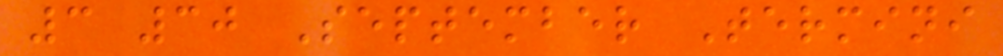3 30 September Termini
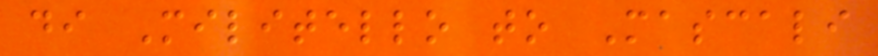di Militello to Mascali
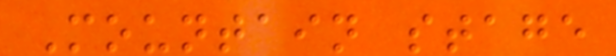Mountain stage
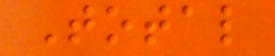Total
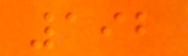192
